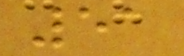51
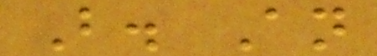B. An
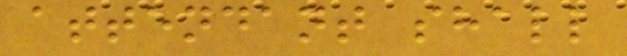attendant shall
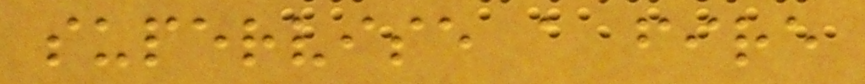supervise a fire
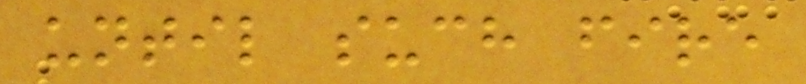until such fire
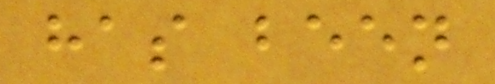has been
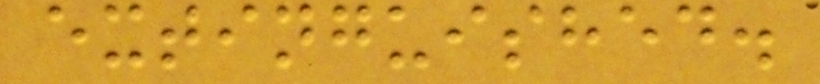extinguished.
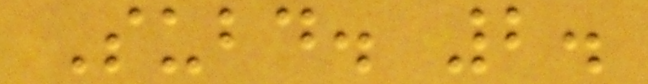Subd. 2.
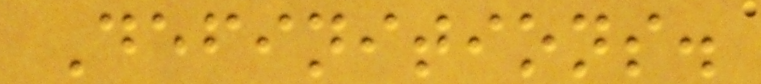Definitions.
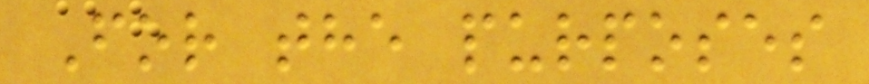For the purposes
